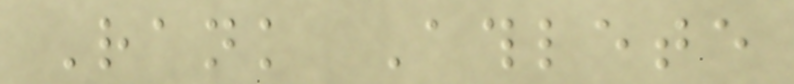Rank Athlete
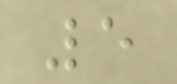5
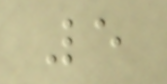5
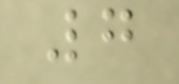7
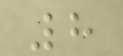8
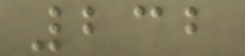232
